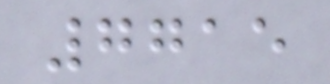7715
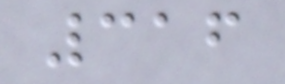316
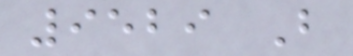9529 B
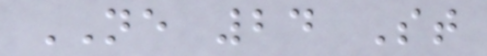NE 24 St
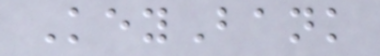KeyBank
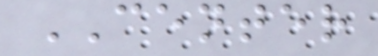CENTER
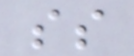ss
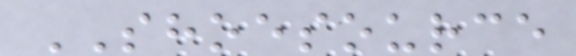SHOESOURCE
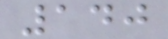140
